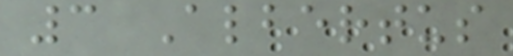3 Albertus
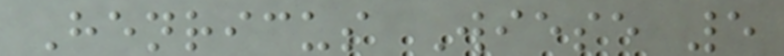Henricus Wiese 5
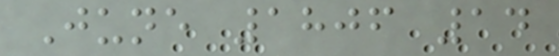June 1806 14
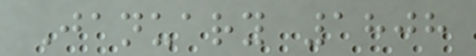January 1808
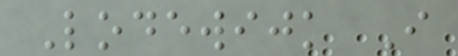Lodewijk I
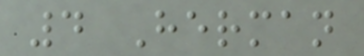4 Herman
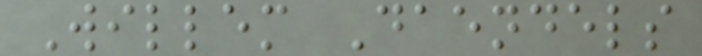Willem Daendels
